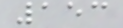153
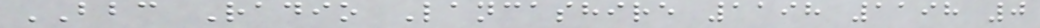BBC Radio Lancashire 1198 1198 0
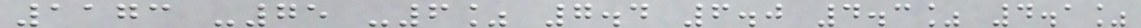1173 -75 -6% 7.4 6.0 4.3% 4.1%
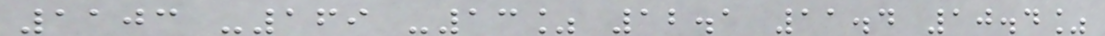1103 -169 -13% 12.1 11.4 10.4%
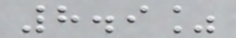8.9%
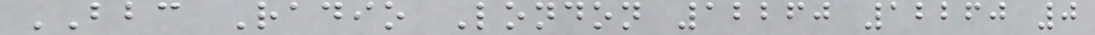BBC Radio London 12260 12260 0
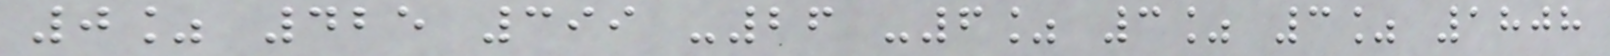0% 425 399 -26 -6% 3% 3% 1808
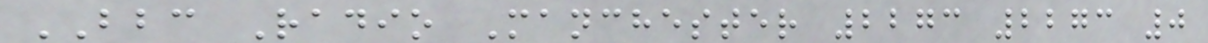BBC Radio Manchester 2273 2273 0
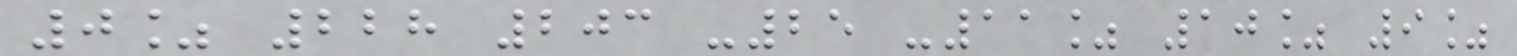0% 228 203 -25 -11% 10% 9%
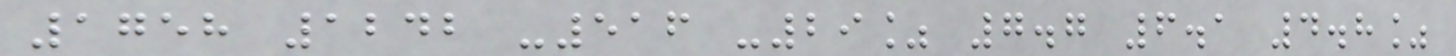1758 1242 -516 -29% 7.7 6.1 4.8%
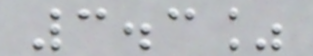3.3%
